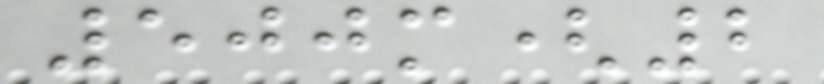500m(2
